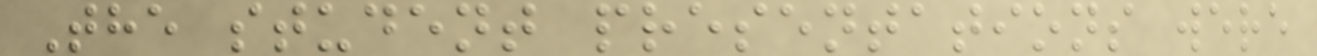The student presentations were
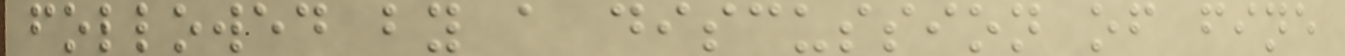followed by a discussion of fine
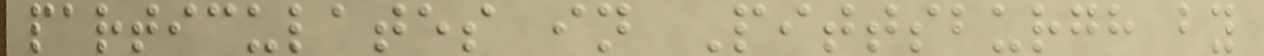particulates in Pittsburgh by
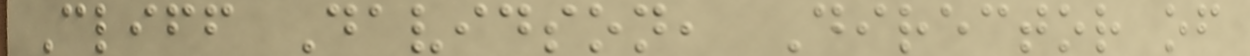Cliff Davidson, Director of
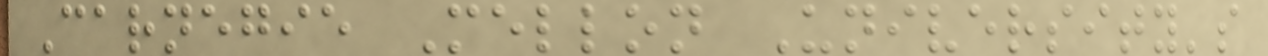Carnegie Mellon University's
